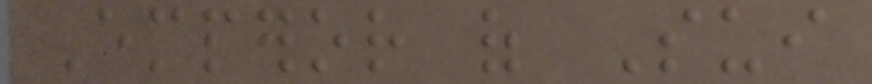Emperor of Sui
